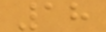18
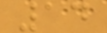14
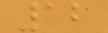12
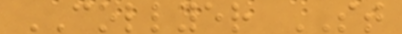COLLYER ST
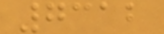7312
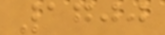1700
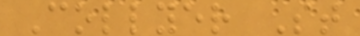Collyer St
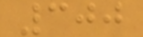300
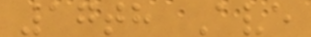17th Ave
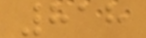818
